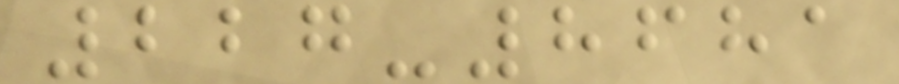227-8681
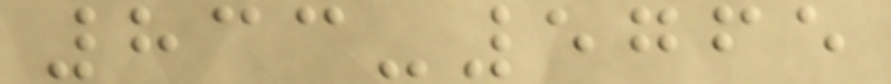833-5765
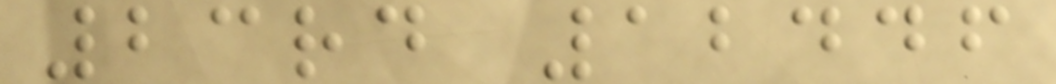23rd 12446
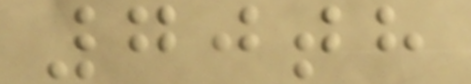70th
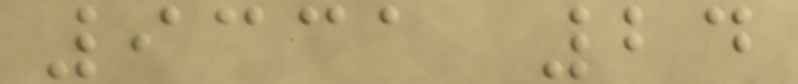9331 24
